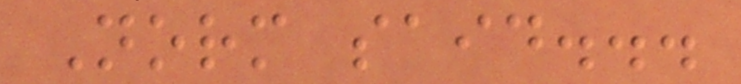Norm said...
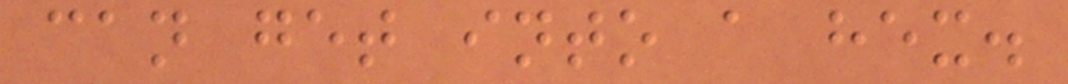can get into a hex.
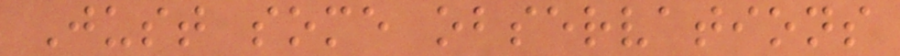Just some observations
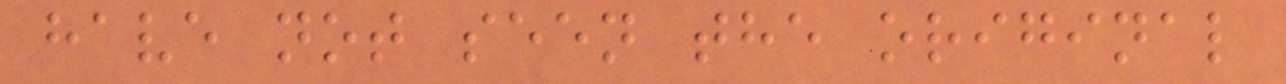have not seen the original
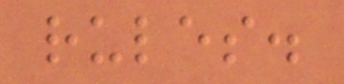rules.
